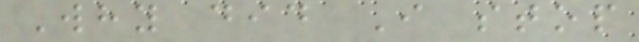Why did I stop
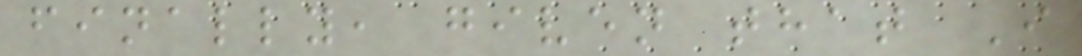finally, given that I
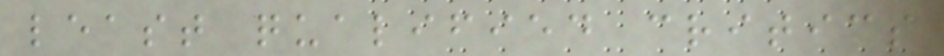least qualified critics
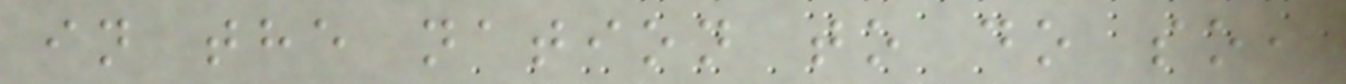in the nation to do so,
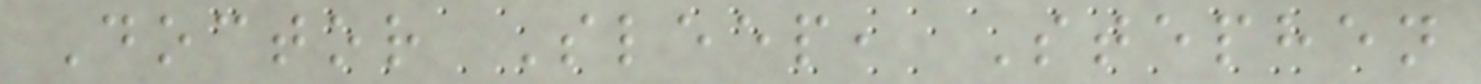Doctor Sleep, Stephen
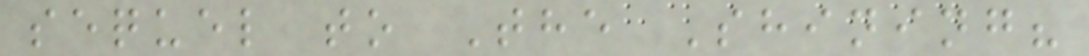sequel to The Shining?
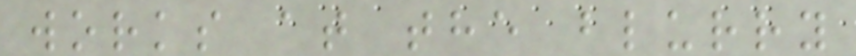works at the blurry
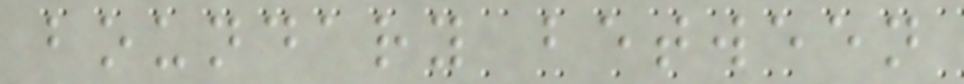boundary between
